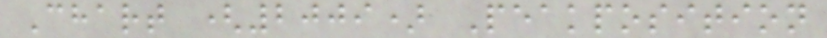Chart (2009) Peakposition
